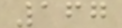167
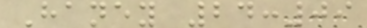Haney 24:09
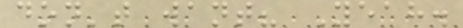don't want? Yeah.
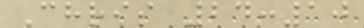Chris 24:10
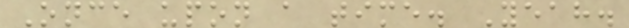Once upon a time. Yeah.
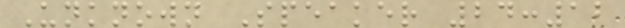Unknown Speaker 24:12
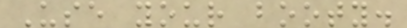Use your booty.
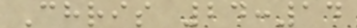Chris 24:14
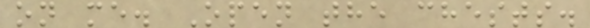on me. Open the chests.
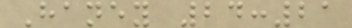Haney 24:21
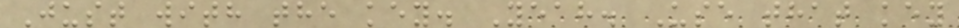Just with the key. Yeah. Use that key
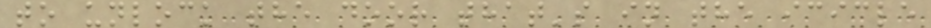to unlock the door that's in the icicle
